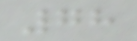78
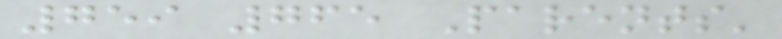759 765 Parents'
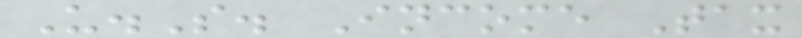U.S. Income Tax
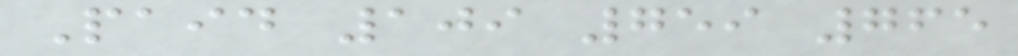Paid 109 759 765
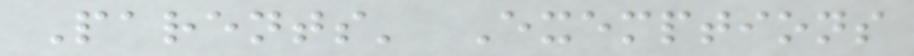Parents' Exemptions
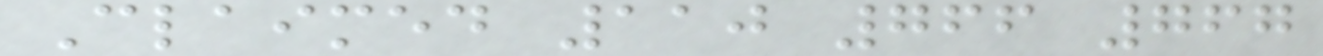Claimed 110 766 767
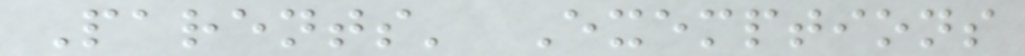Parents' Exemptions
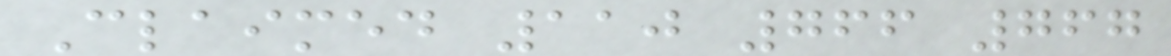Claimed 110 766 767
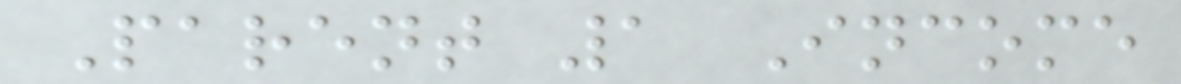Parent 1 Income
